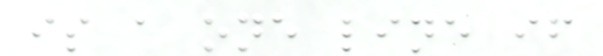is a one line if
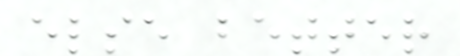else better
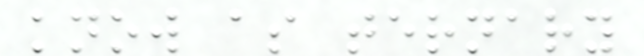know as ternary
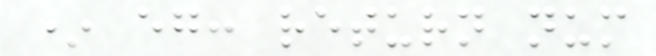* eg: return num
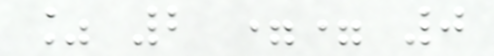% 2 == 0
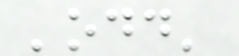'odd'
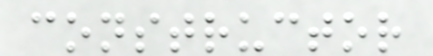constructor
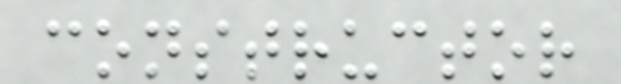constructor
